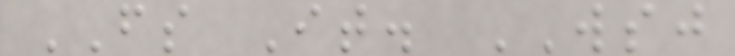FS It. WSJ
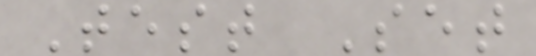Test Set
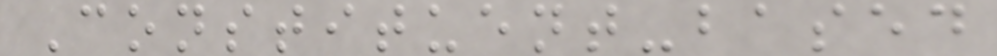Constituent-based
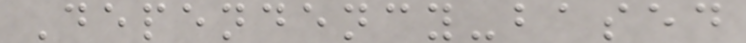Dependency-based
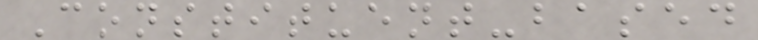Constituent-based
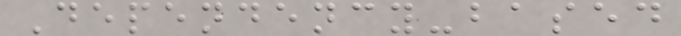Dependency-based
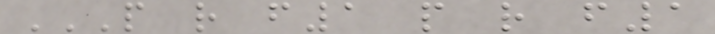P R F1 P R F1
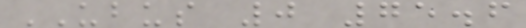UBUS 0 75.6
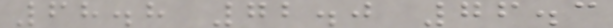68.8 72.0 76.3
